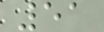51
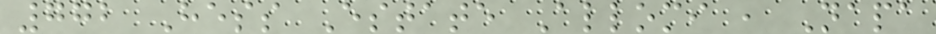772 Hess Estate Allomi , Napa
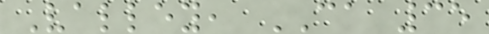Valley, CA 35
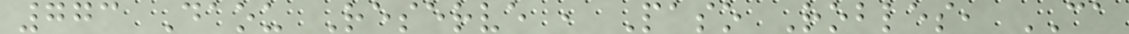773 Daou Reserve , Paso Robles, CA
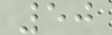50
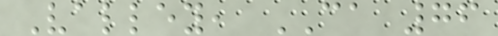Valley, CA 76
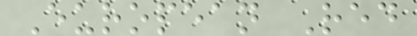European Red
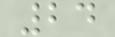24
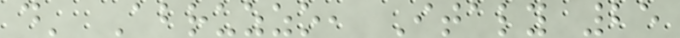d' Abruzzo, Italy 25
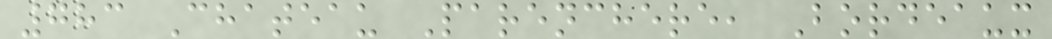783 Chateau Parenchere, Bordeaux
